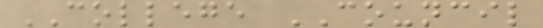COLLEGE COUNCIL
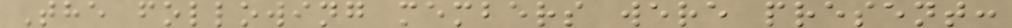The following members were present:
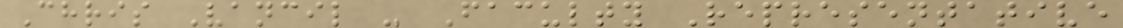Chris Vancil - Faculty Representative
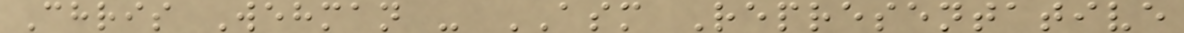Chris Wehman - ASM Representative
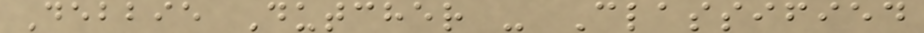Debbie Dutcher - Classified
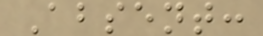Absent:
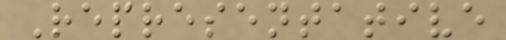Representative
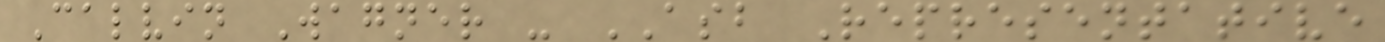Calvin Wagner - ASB Representative
